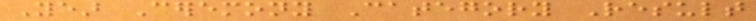Year Ceremony Category Result
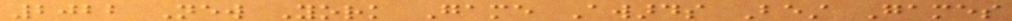2022 New York Game Awards Best Games
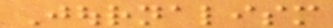Journalism
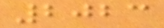2023
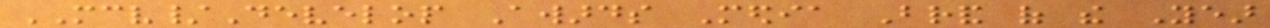MCV/Develop Awards Media Brand of the Year
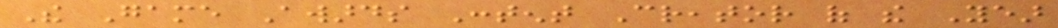The Game Awards Content Creator of the Year
